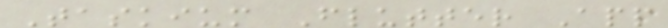Taskium Flutter App
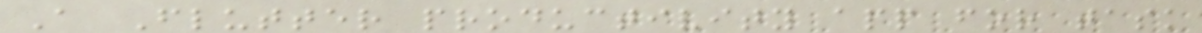A Flutter productivity app for task
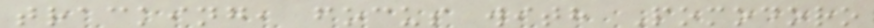tracking, focus with Pomodoro
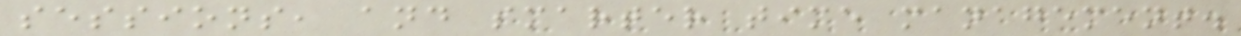sessions, and smarter time management.
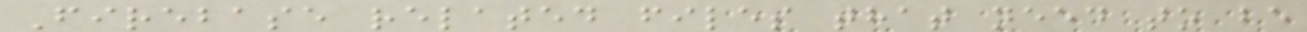Firebase related files that need to be
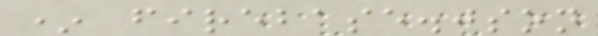* firebase.json
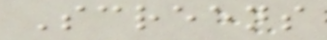Screens
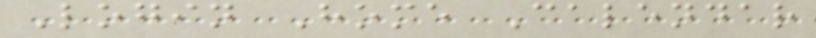Login Home Calendar
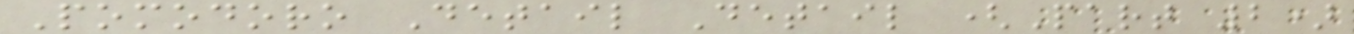Pomodoro Detail Detail (Part 2)
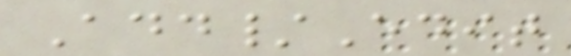Add/Edit
